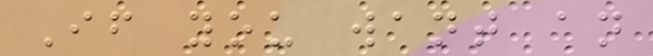If you want an
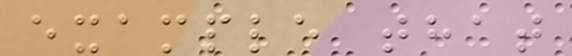example that
